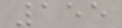155
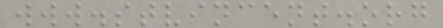www.stvincent.org
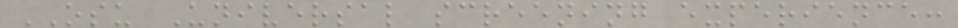OSU Universal screening experience:
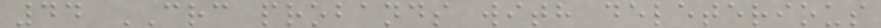44 CRC probands with deleterious
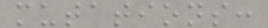mutations:
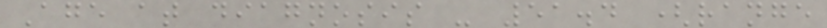Age at diagnosis - 51.4 (range
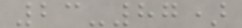23-87)
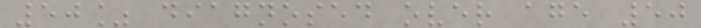50% diagnosed over age 50
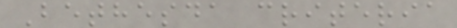Bethesda criteria
